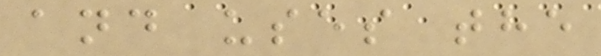and uses the
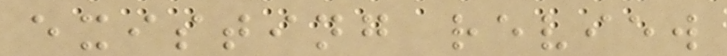existing review
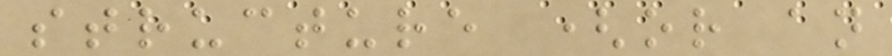structure (or an
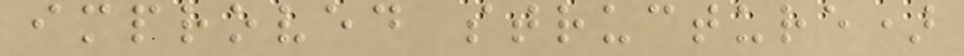improved structure)
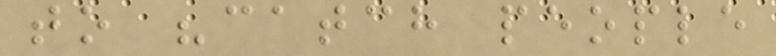to "catch people
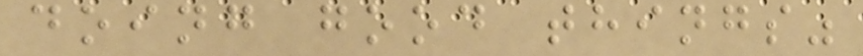doing good things"
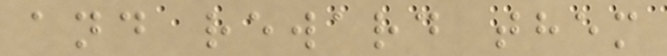and reward them
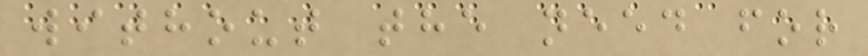without the need for
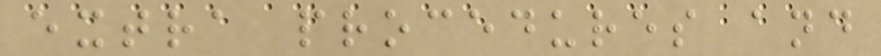extra procedures and
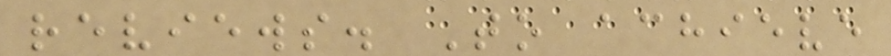reviews. To achieve
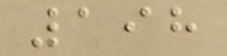198
